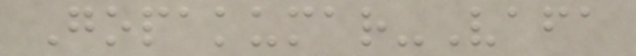Gopakumar-Vafa
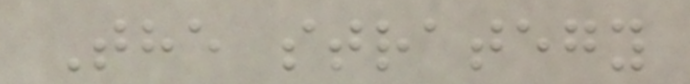The strategy
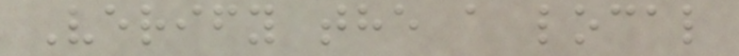Verify the a local
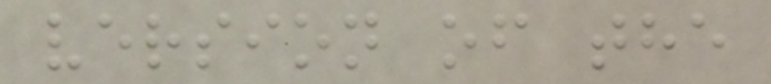version of the
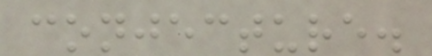conjecture.
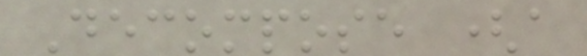Decompose (a
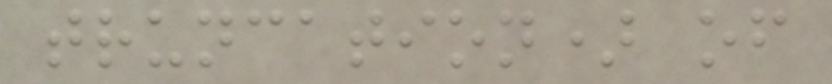truncation) of
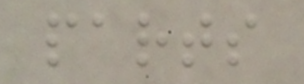parts
